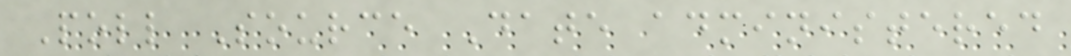Poll Source Date administered
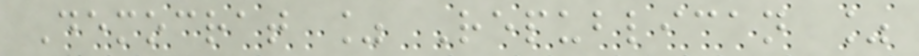Democrat % Republican %
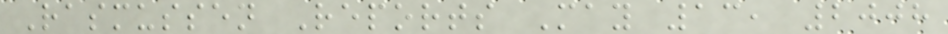Rasmussen Reports May 13, 2008
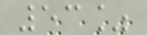53%
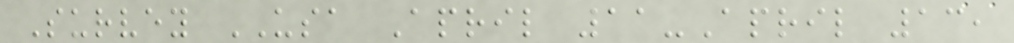Survey USA April 11-April 13,
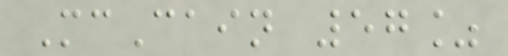McCain 57%
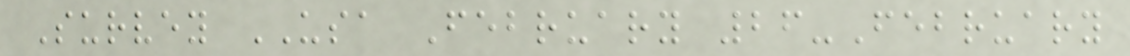Survey USA February 26-February
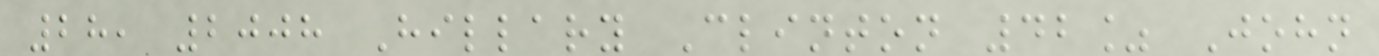28, 2008 Hillary Clinton 42% John
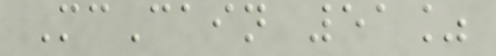McCain 51%
